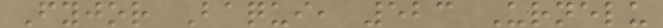Fyjor Baqui, 523 Urnelu
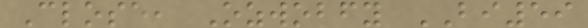Close, Ozwobfy BI59
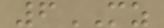6MZ
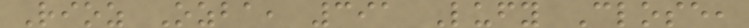Rioz Ozba, 391 Lufy Close,
